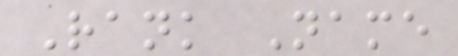Rank Name
